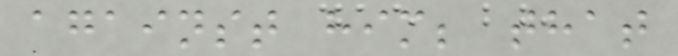against him; that
